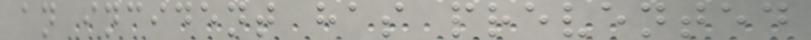an incident has prevented
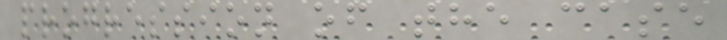progression of the case
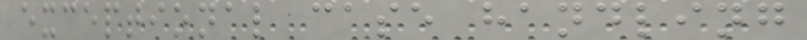exceptional case handling
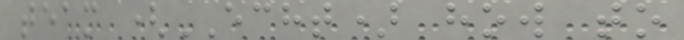team (ECHT) how to
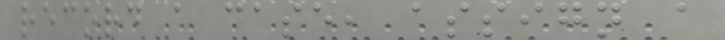record a case, assign a
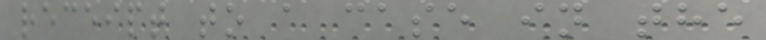receipt to a case in the
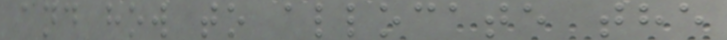and how to allocate the
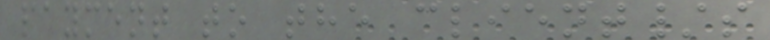payment to the client/s
